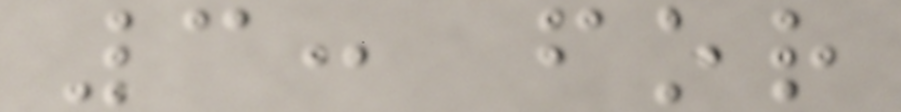3: for
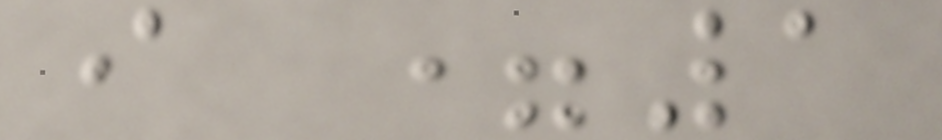i =1
